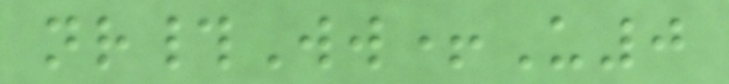nr#Ww+U0
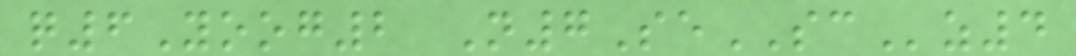q6Yoog2 N7SeSCz4
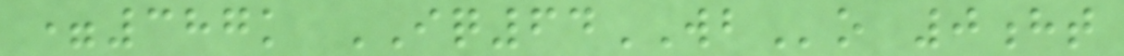=387k IQ64WBo 0ht
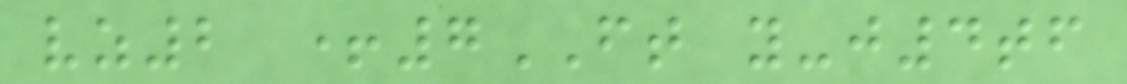vz2 +7FT y-j4tf
